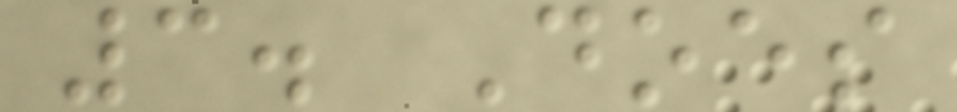3. Does
